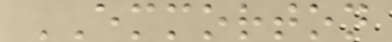EMMORTON
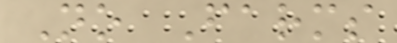No Farms
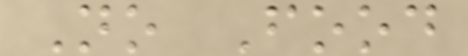No Food
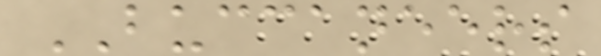BUCCANEERS
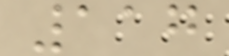117
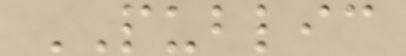PUBLIC
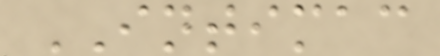INTIMAC
